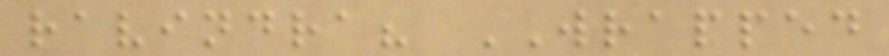ravindra? WRAPPED
